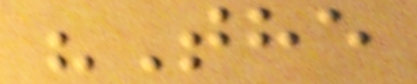"The
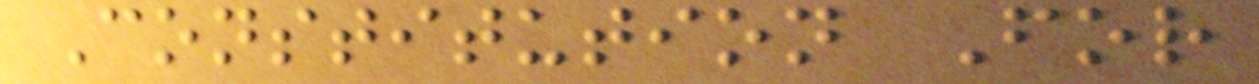Constitution For
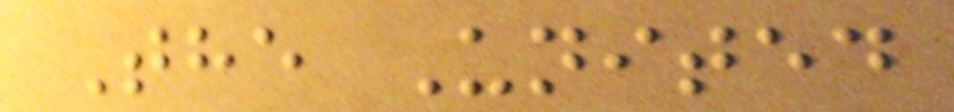The United
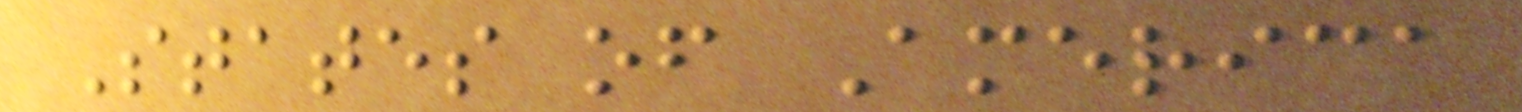States of America
